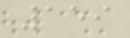159
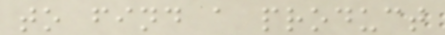to find a product
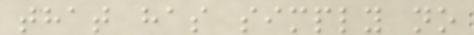that has simply no
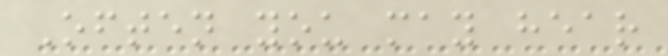Often you may hear
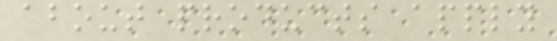about products apply
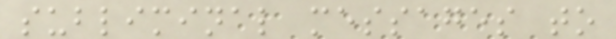subliminal messages to
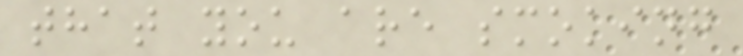that you are smoking
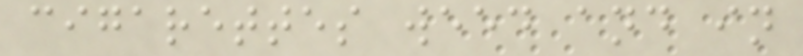cigarettes weed and in
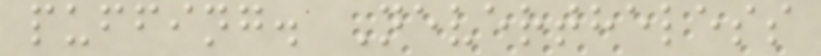puffing. Nevertheless
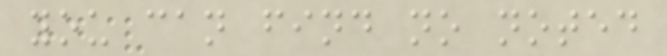you can find no noted
